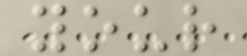your
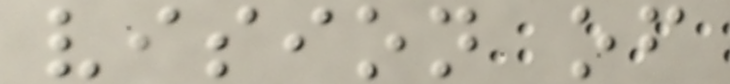vision of
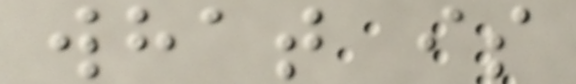what is
